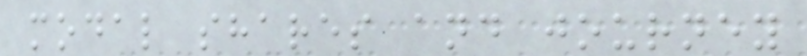modal shares and journey
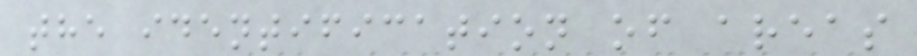the identification of areas
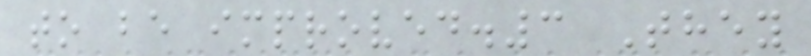to be improved.3 They
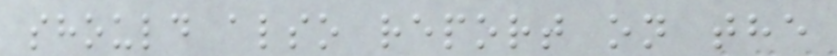should also report on the
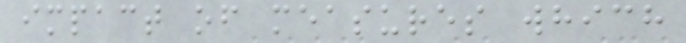impact of measures which
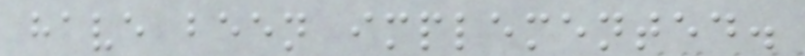have been implemented.
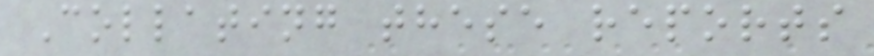Collating these reports
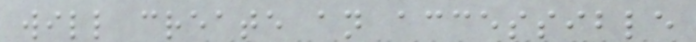will create an accessible
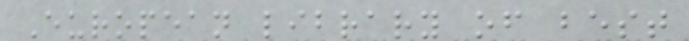European library of best
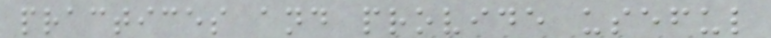practices and provide useful
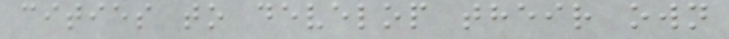cities to develop their own
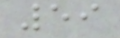59
